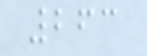263
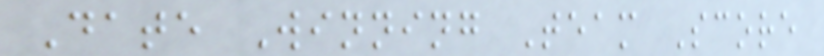Date Winning Team Score
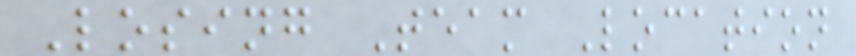Losing Team Location
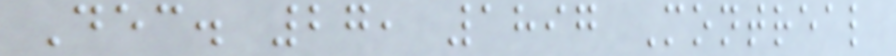Dec. 27, 1897 Montreal
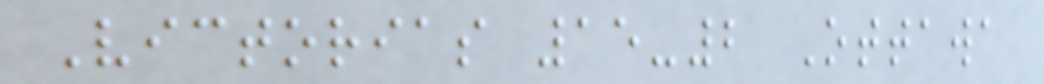Victorias 15-2 Ottawa
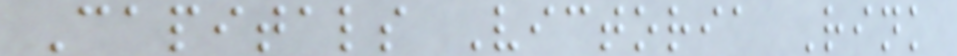Capitals Victoria Rink
